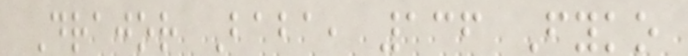Drajor Baba, 136 Fyko
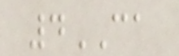4CA
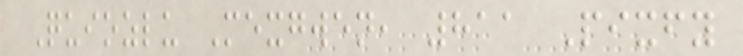Quiozlu Mexgwen, 811 Pixfy
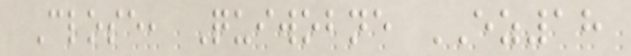Close, Quiwobne EZ18
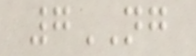7NG
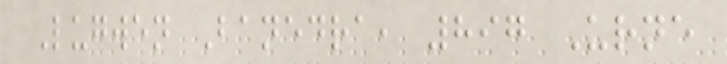Lugwen Banedra, 897 Urne
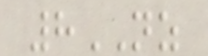8NZ
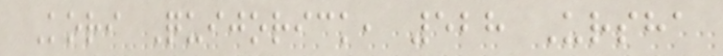Kori Quijorick, 528 Ursha
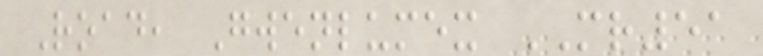Road, Gwenlumex MR51
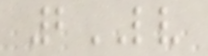2LV
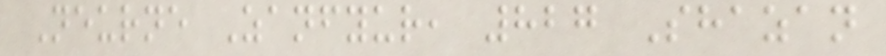Neurne Zanfyur, 827 Shazan
